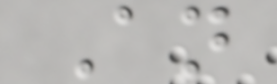An
